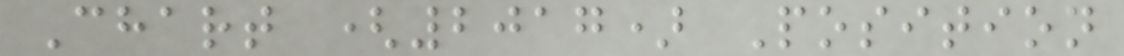Chart (2017) Position
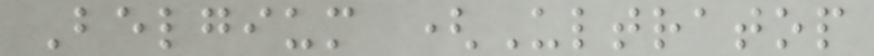Belgium (Ultratop
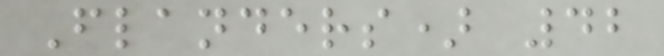Flanders) 42
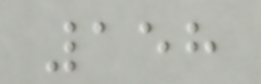158
